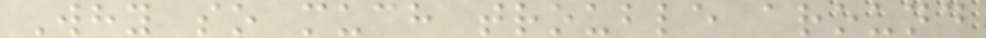Why so much trouble around
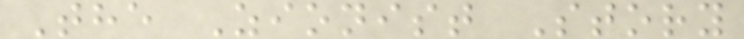The Zionist Story
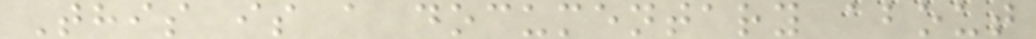This is a documentary about
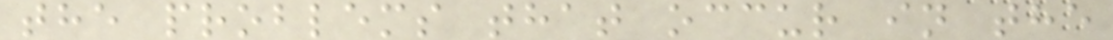the problems that occur in the
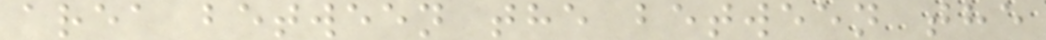area between the between the
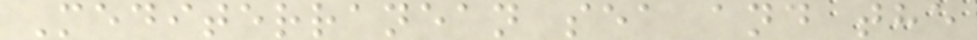Mediterranean sea and the
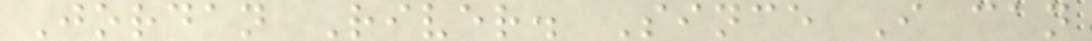Jordan River. Since I can
